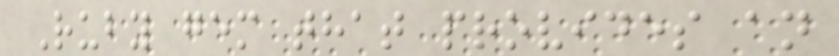Ruby gem that provides an
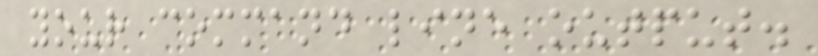your command line output.
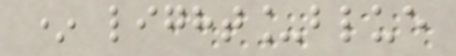* light_blue
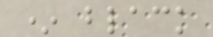* black
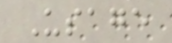Usage
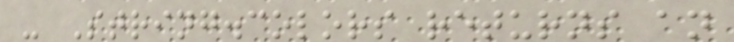- String.colors returns an
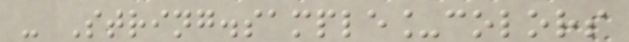- String.sample_colors
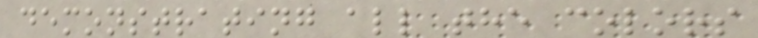demonstrating all the colors
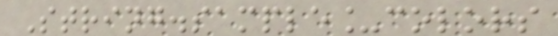String.sample_colors
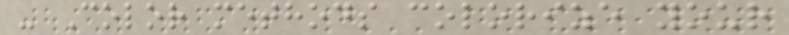- Color methods colorize your
